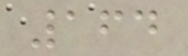164
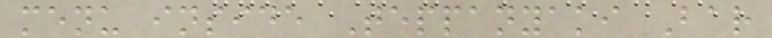menu inside Teppanyaki Bar
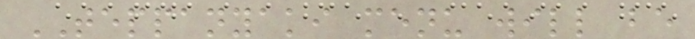TEPPANYAKI menu will be
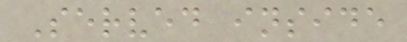Served inside
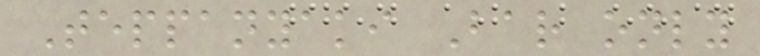Teppanyaki Bar only
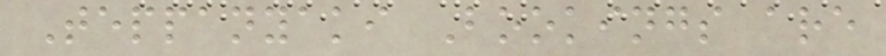Teppanyaki Bookings are
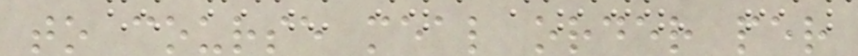to course meal order per
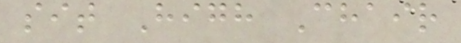sit High Chair
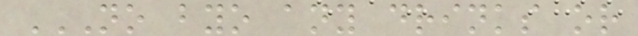NO BYO ANY DRINKS OR
